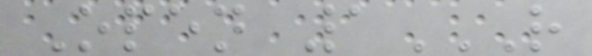Open 1R
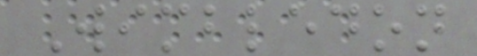Wimbledon
